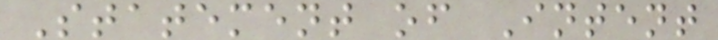Statement of Intent
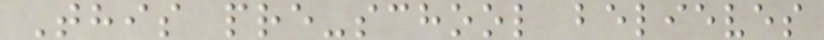This pre-school believes
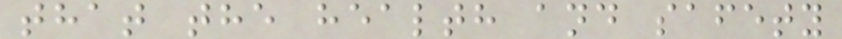that the health and safety
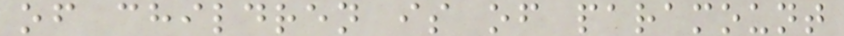of children is of paramount
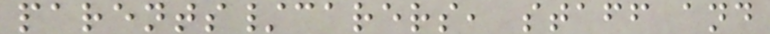parents/carers, staff and
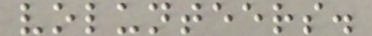volunteers.
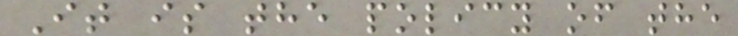It is the policy of the
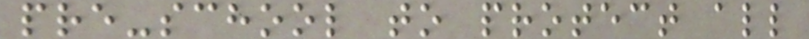pre-school to protect all
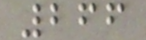266
